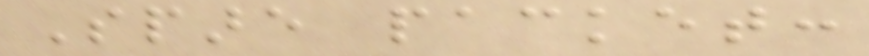Spare packet:
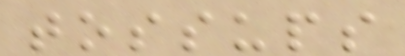tossups
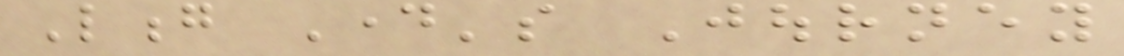Long Day's Journey
